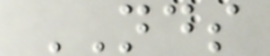NDS
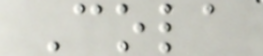Cola
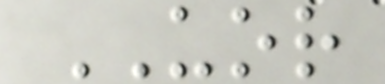UOR
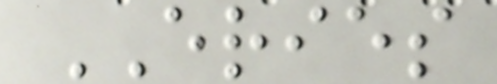ERIES
